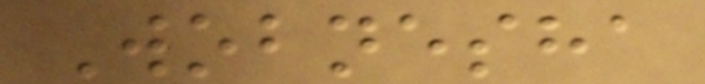Wobnesha
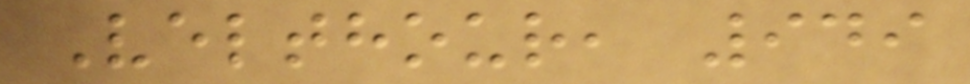Velthour, 949
